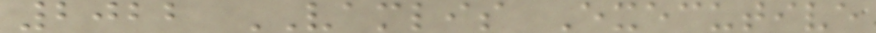2022 VAMLIS Executive
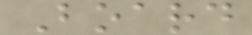Board
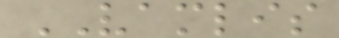VAMLIS
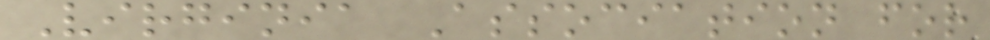Virginia Association for
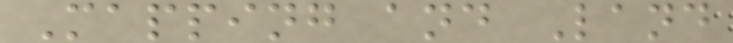Mapping and Land
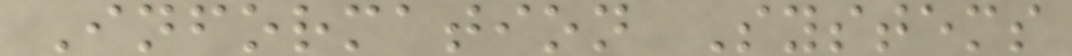Information Systems
